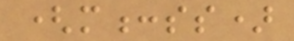(m:ss)
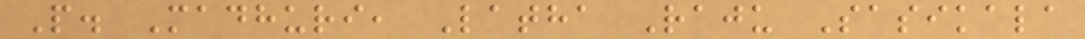P. Madhuri, Latha Raju Sasikala
